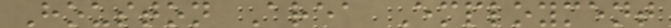Houston Area Employment
